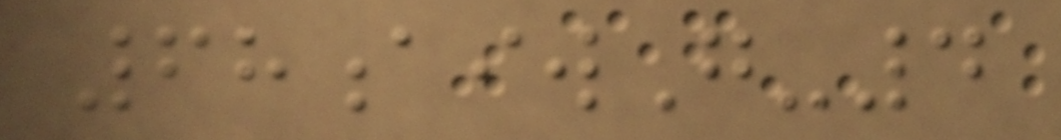68aiwG-4
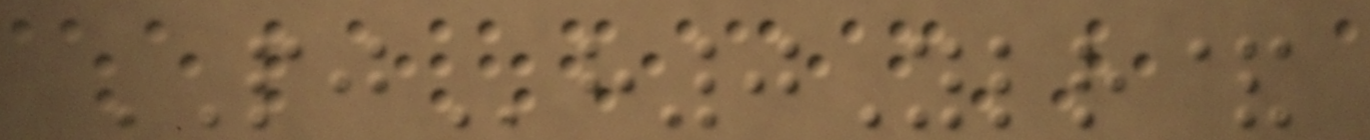PJh0Ylr&
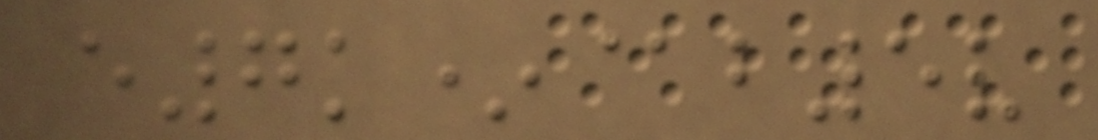e7k*@b5v
